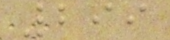299
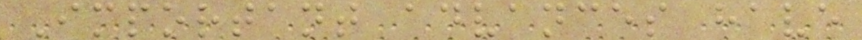Important advances have
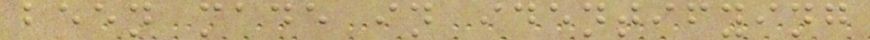been made in identifying
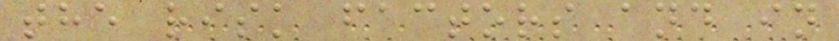the risk factors and in
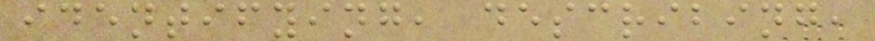identifying, describing,
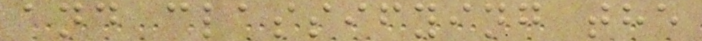and classifying the
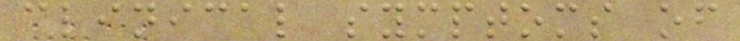clinical symptoms of
